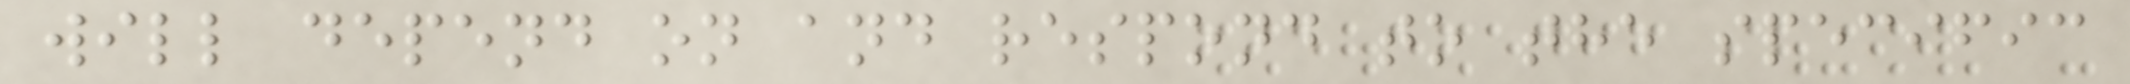will depend on and respond to the specific
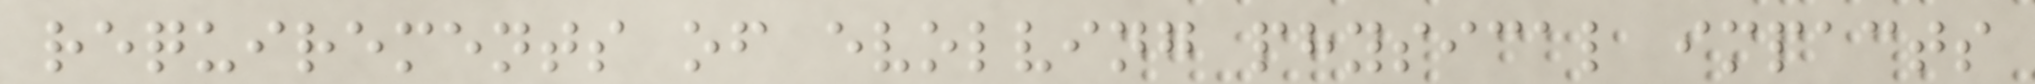requirements of evolving physical impacts
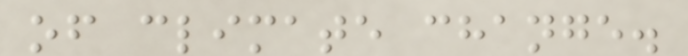of climate change.
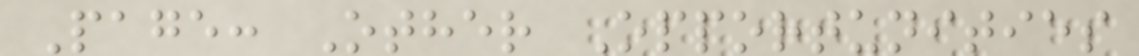Page: Other Opportunities
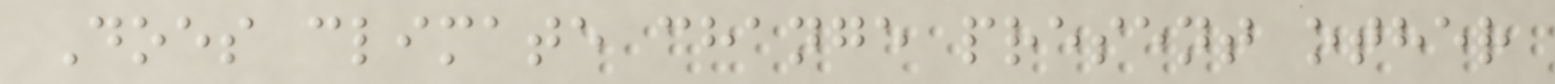Does climate change present other
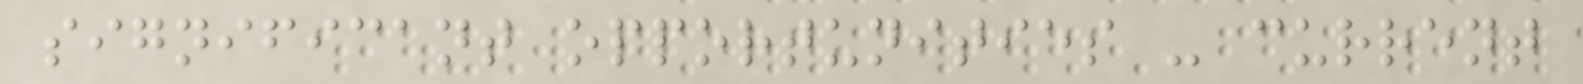significant opportunities - current
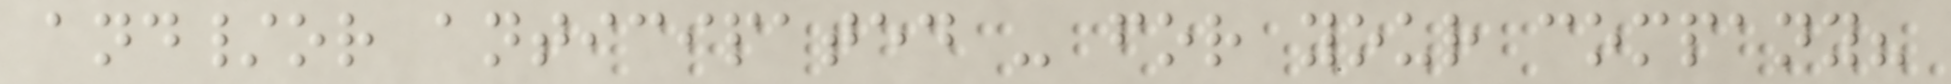and/or anticipated - for your company?
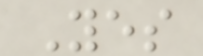Yes
